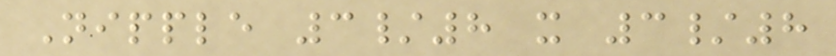Nipple 3/8 x 3/8
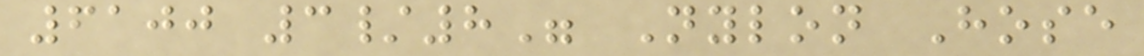6100 3/8" Nylon Hose
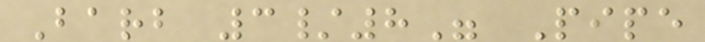Barb 3/8" Pipe
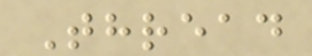Thread
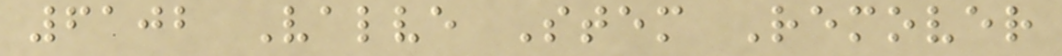6102 Valve Stem Remover
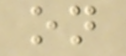on
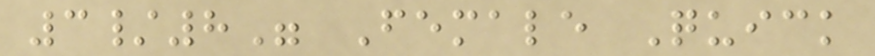3/8" Female Quick
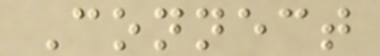Connect
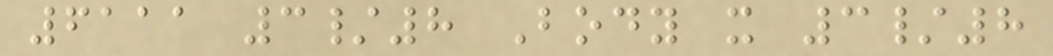6111 3/8 Body x 3/8
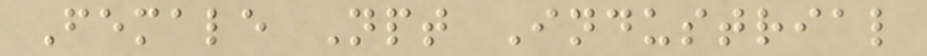Female Npt Industrial
